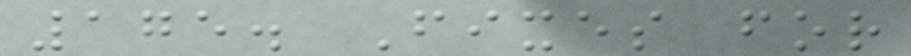175. Fixes for
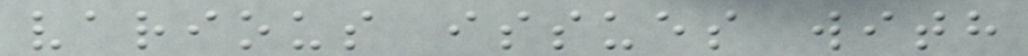various issues with
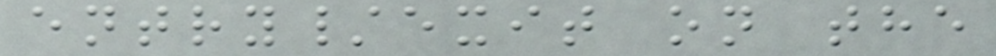entry/exit on the
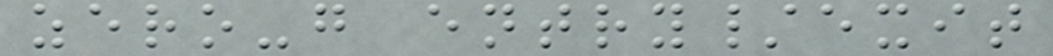zero-g entry/exit
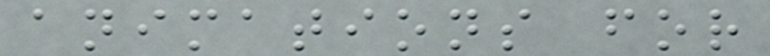animations for
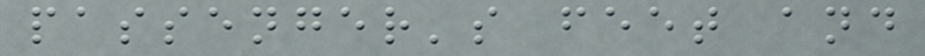passenger's feet and
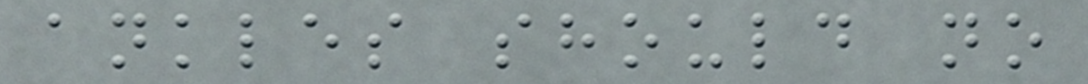ankles should no
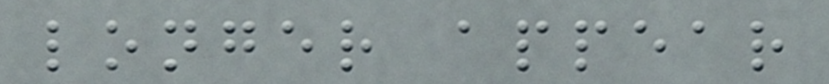longer appear
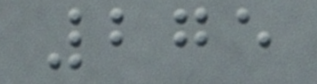275
